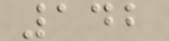142
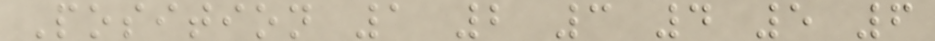Position 1 2 3 4 5 6
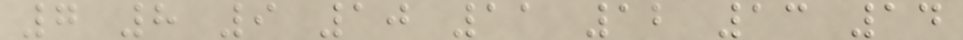7 8 9 10 11 12 13 14
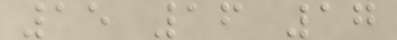15 16 17
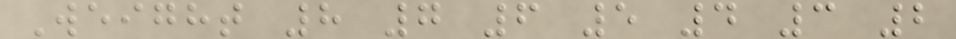Weight 8 7 6 5 4 3 2
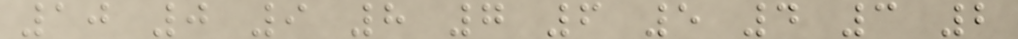10 0 9 8 7 6 5 4 3 2
